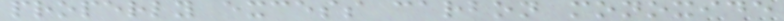properly excess carbon monoxide
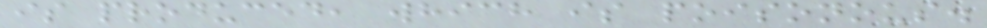is produced, which is poisonous.
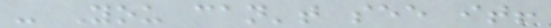- You can't see it!
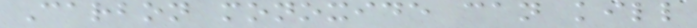Carbon monoxide can kill
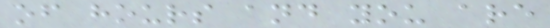of hours and you are
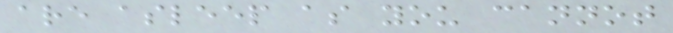are asleep as you cannot
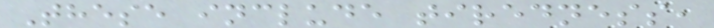These include tiredness,
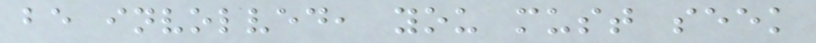be involved, you must seek
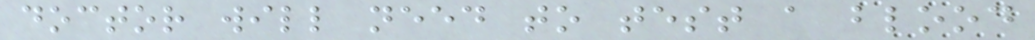doctor will need to test a blood
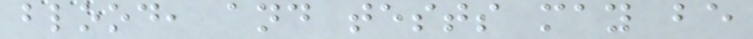blood, and tests may be
